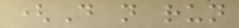(Do not run
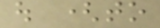out (to
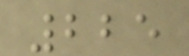225
